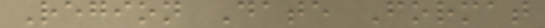Region Date Format
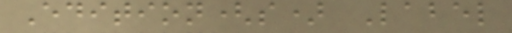Edition(s) Label
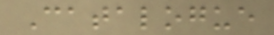Catalogue
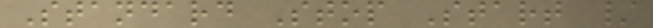Standard Stop Start /
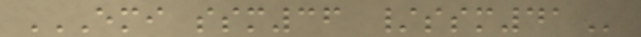EMI SSM36 /SSM41
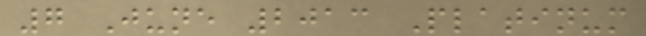7 June 2013 Platinum
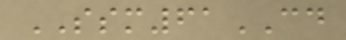SSM61CD
